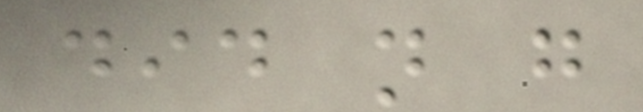did not go
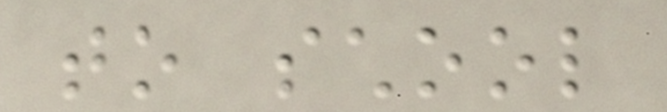to school
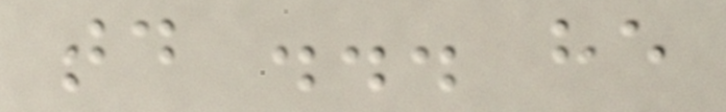today ... he
